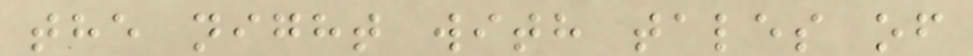the night with tales of
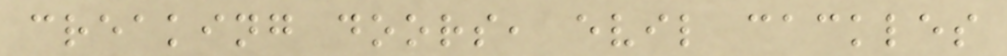creaking doors, evil cackles
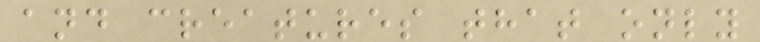and creatures that only
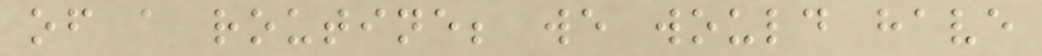of a routine; we would have
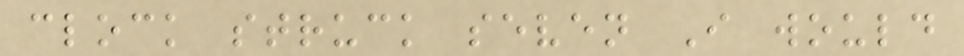clock struck seven I would
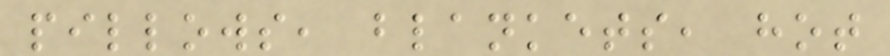pillows, blankets, hot
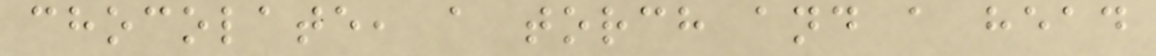chocolate, a torch and a head
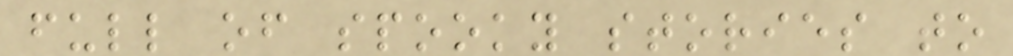full of spooky stories to
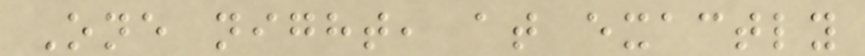One night, at exactly
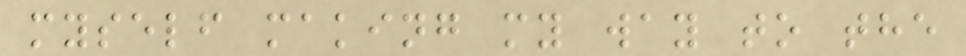myself making my way to the
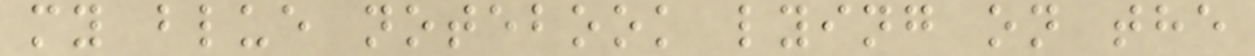my blue notebook lying on the
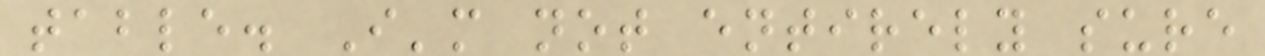table. I'm not entirely sure
